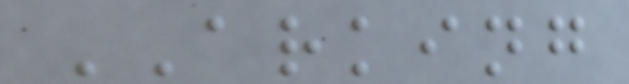ARKING
